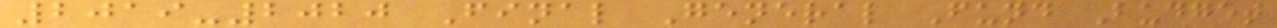2019-2020 Final General Fund Budget
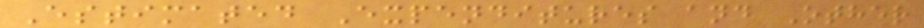Estimated Expenditures and Other
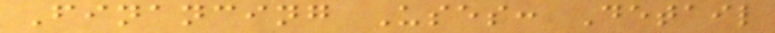Financing Uses: Detail
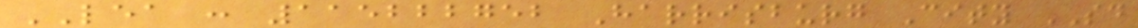LEA : 115222752 Harrisburg City SD
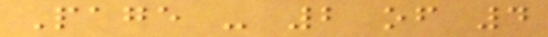Page - 2 of 4
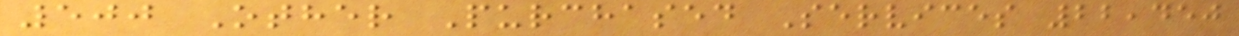500 Other Purchased Services 22,450
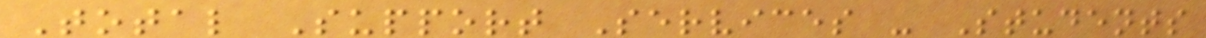Total Support Services - Students
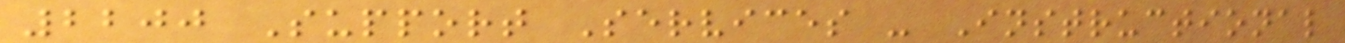2200 Support Services - Instructional
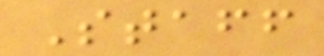Staff
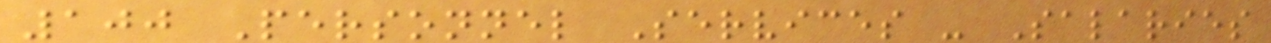100 Personnel Services - Salaries
